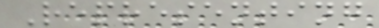Representing
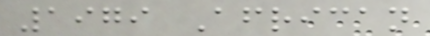1979 African
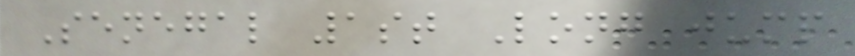Senegal 1st Long jump
